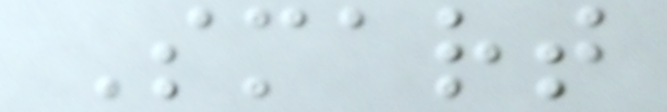Smart
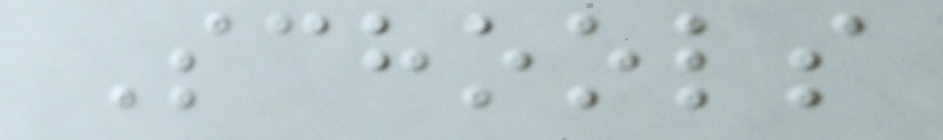Schools
